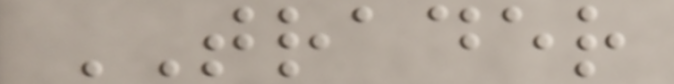TRADER
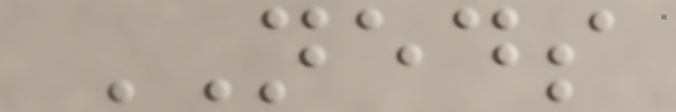NEDS
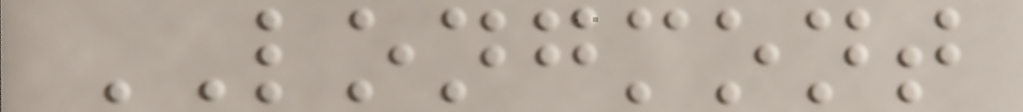LONGMONT
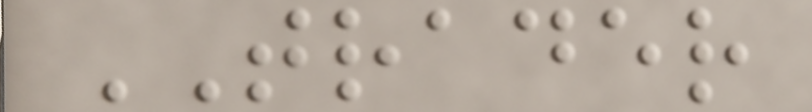TRADER
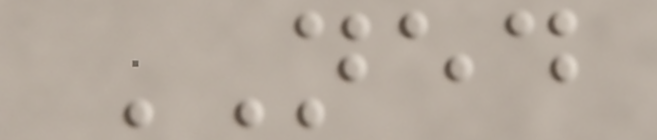NED
